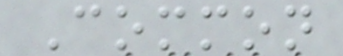Common
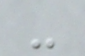-
